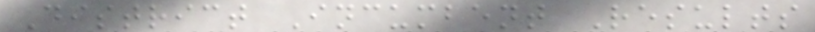District Incumbent Results
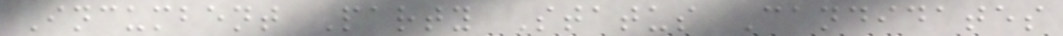Incumbent Party Status Candidates
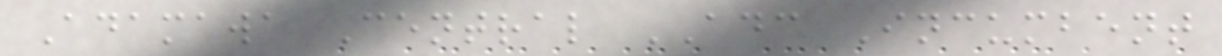Adamawa Central ADC Incumbent
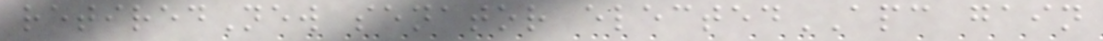retiredNew senator electedAPC gain
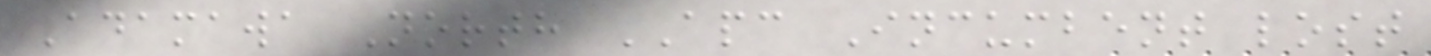Adamawa North APC Incumbent lost
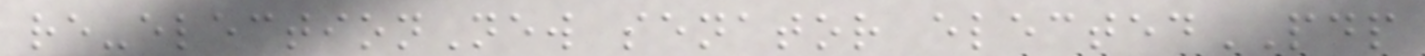re-electionNew senator electedPDP
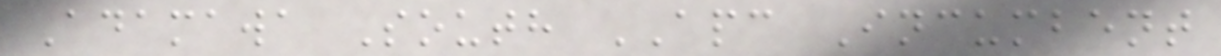Adamawa South APC Incumbent
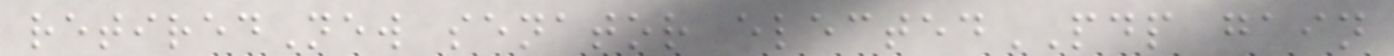retiredNew senator electedPDP gain
